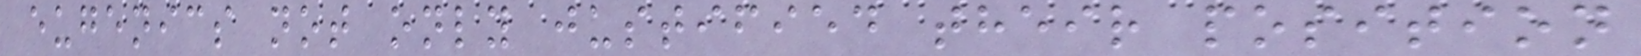eugenics not only justified their position
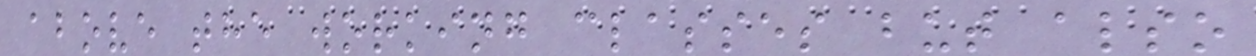above the working classes but also
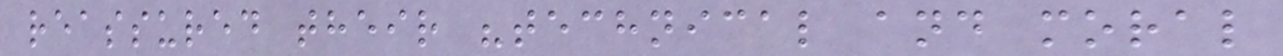reassured their "technical and moral
